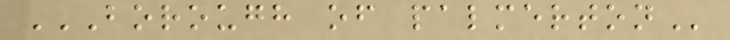BOROUGH OF PALMERTON
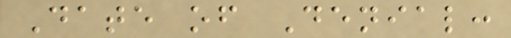Date of Denial:
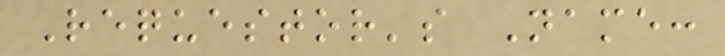Requestor's Name:
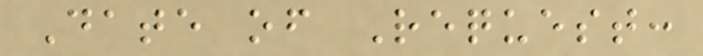Date of Request:
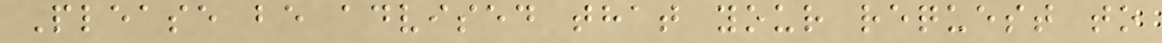Please be advised that your request to
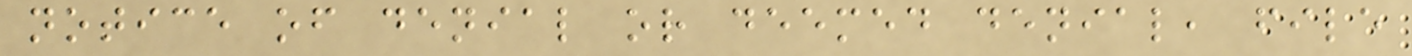notice of denial or deemed denial, file
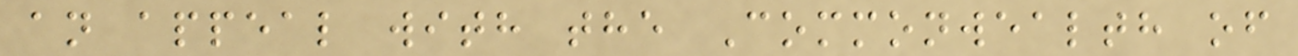an appeal with the Commonwealth of
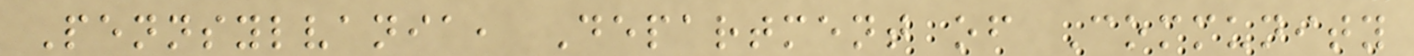Pennsylvania, Department of Community
